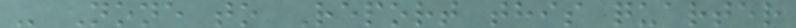- None to Report this quarter
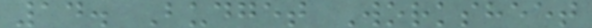14. Budget Worksheet
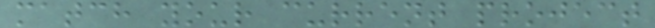match your current project
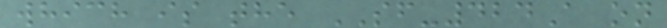which is the SF-424A on
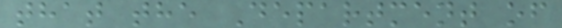that the Department of
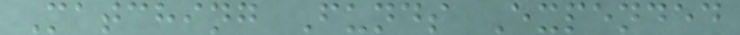Matching Funds Expended
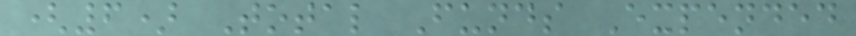(6) Total Funds Expended
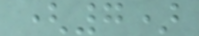(7)
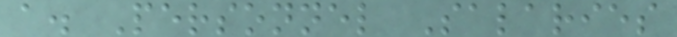a. Personnel Salaries
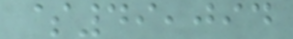$49,094
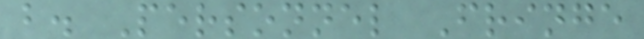b. Personnel Fringe
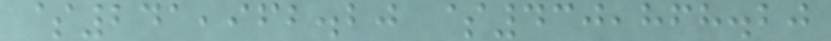$241,962.20 $430,868.20
